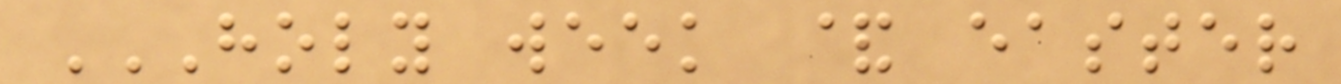HOLY WEEK & EASTER
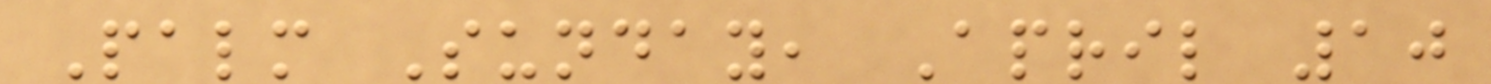Palm Sunday, April 10
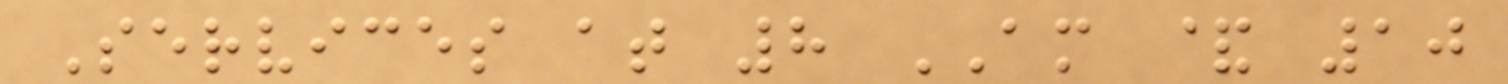Services at 8 AM & 10
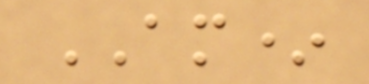AM*
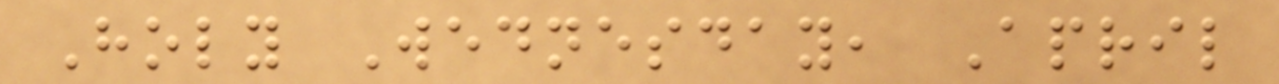Holy Wednesday, April
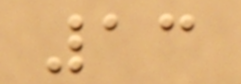13
